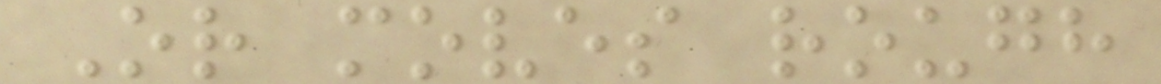Or moves rough
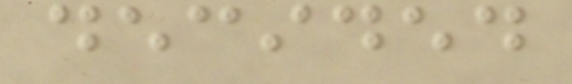decided
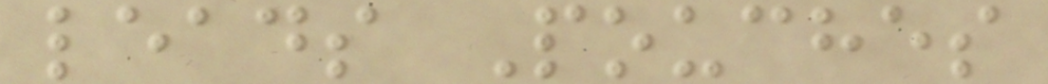leads Pouches
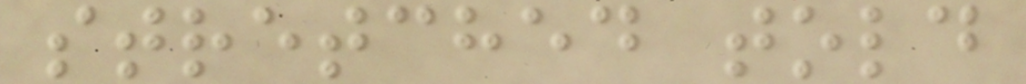stretched told
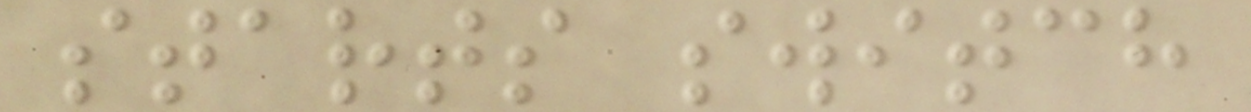starts switch
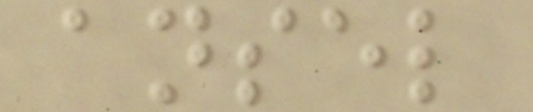ansel
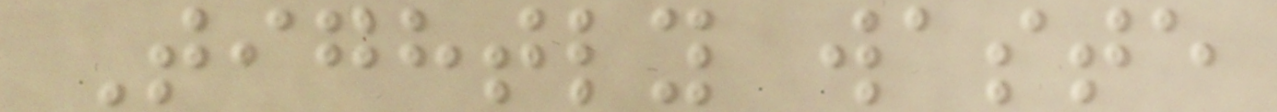Tightly waste
